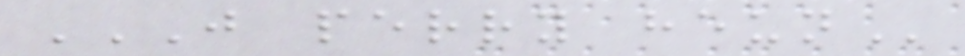J PERRY HEUN
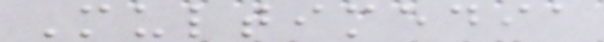Multimedia
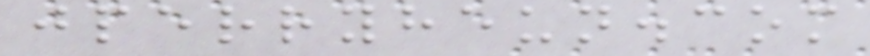jperryheun.com
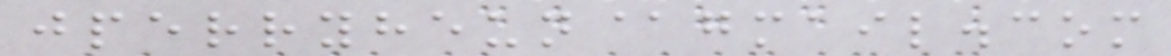jperryheun@gmail.com
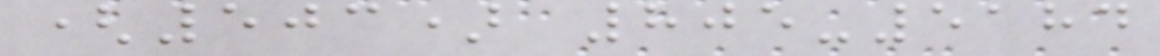(503) 805-5184
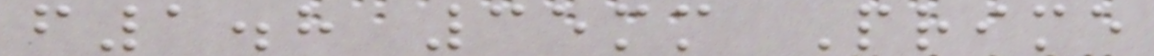f1.8 35mm Prime
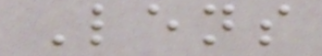Lens
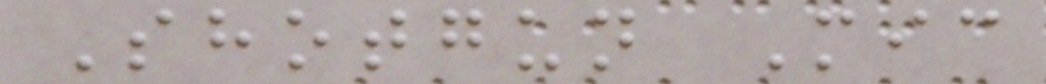Shotgun Mic
